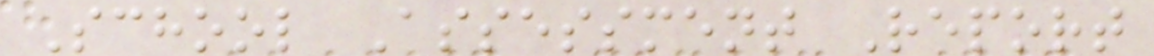School Assessment Report
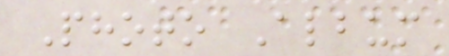Photo Album
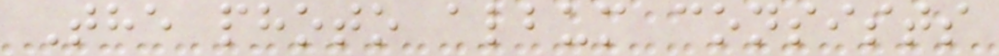The photo album consists
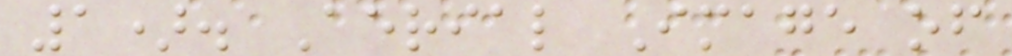1). Aerial Image of
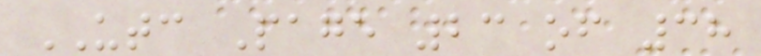UTC Page 23 of 38
